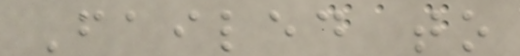Failed to
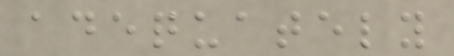adequately
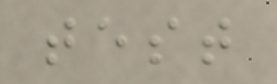test
